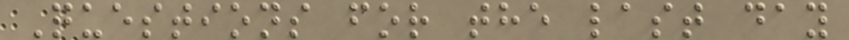Questions for the last day
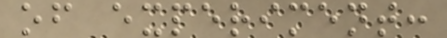of experiment:
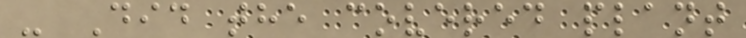- Did the covered plant
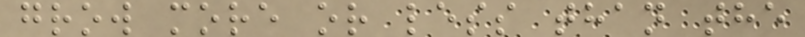grow more or less than the
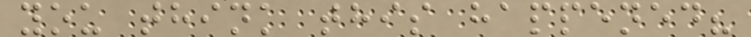you think this happened?
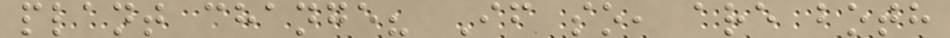plant change? If so, are both
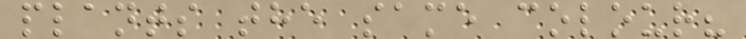plants the same colour?
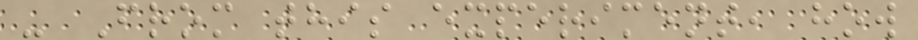- From this experiment, how
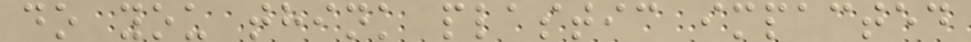do you think plastic impacted
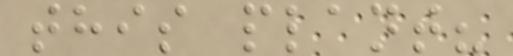this plant?
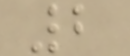2
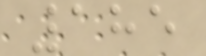185
